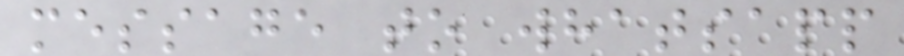message to whatsapp
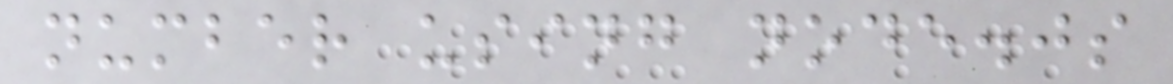number using node.js
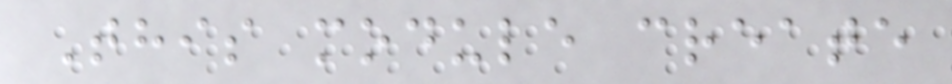This module create
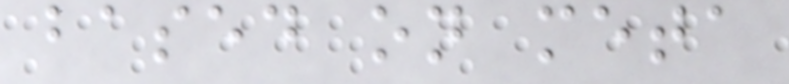based on meta
